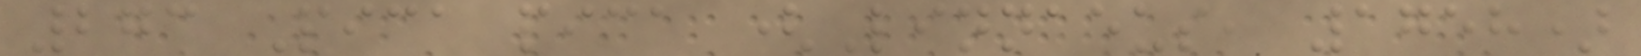273 Pica pica (Linnaeus, 1758)
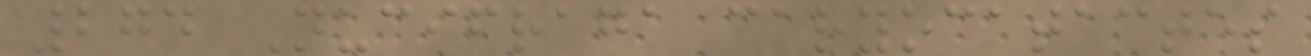274 Nucifraga caryocatactes
